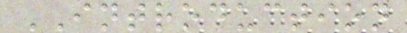INTRODUCTION
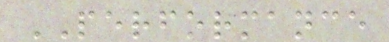PERFORMANCE
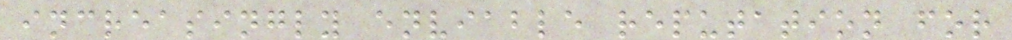increasingly enviable reputation for
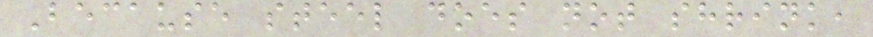Because steel does not shrink,
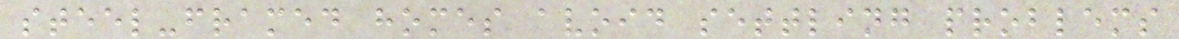steel-framed homes avoid settling problems
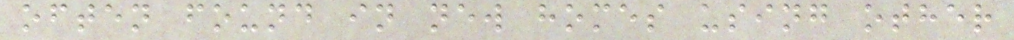often found in new homes using other
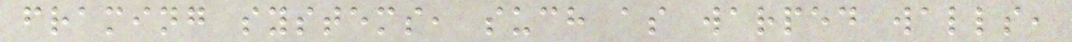framing systems, such as warped walls,
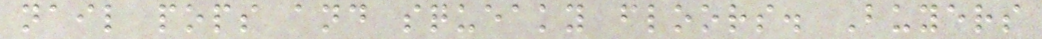nail pops and squeaky floors. Buyers
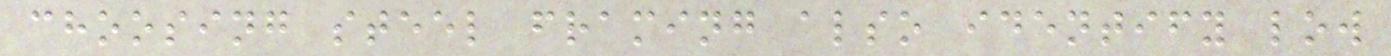choosing steel framing also identify low
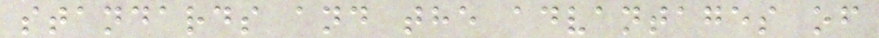standards and the advantages of
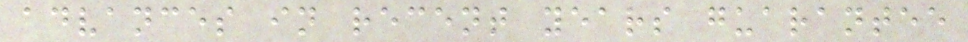advances in recent years guarantee
